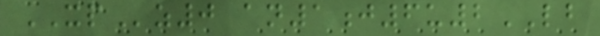XPz0 an1j6u2LB
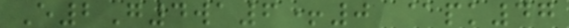E2G4wa6+0 @pk47
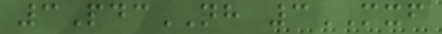3PdcNH 3MXF
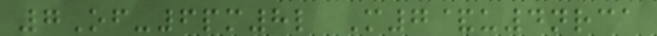7Of-6pm8l M7&u4nrca
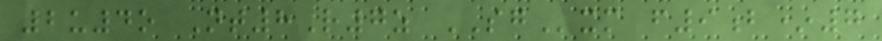2u4o Nt8R7z SGxm f9b*7
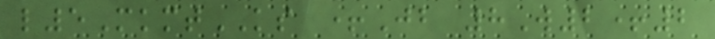l5MkmtKS +Jb 8W2+2
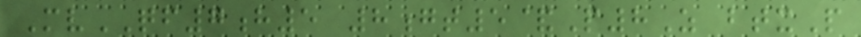MvQF7h5 8gt5&P8Z btxP
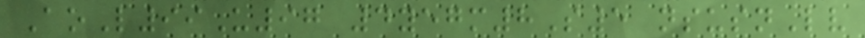AoL99U97 4yegm8S5 nsusnLv
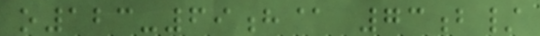o123-69h@ 73b/
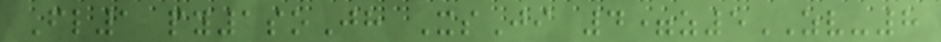Fl1 py1soJh XsJi 4=z5ZV-8
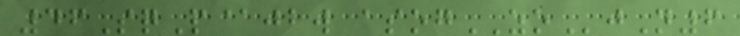46SqP@jbw asogZOjN6
